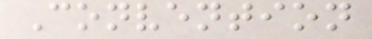Convention
